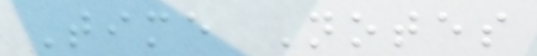Time Notes
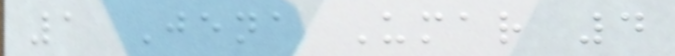1 Jena Umar 4
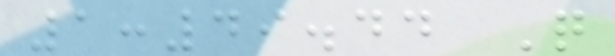1:49.44 Q
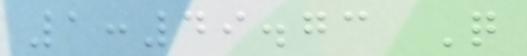1:49.73 Q
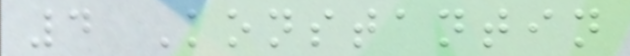4 Konstantin
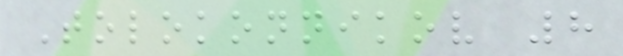Tolokonnikov 8
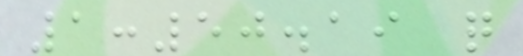1:50.19 q
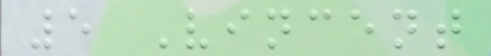5 Vincent
